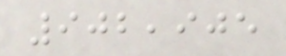902,905
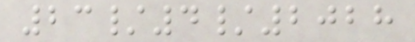23/4/2028
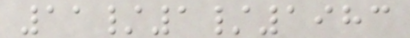11/1/1983
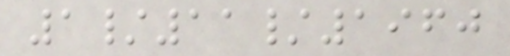1/11/1960
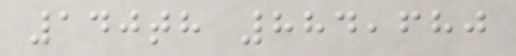140th 884,680
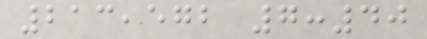213,572 7:40
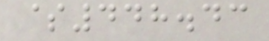$448.43
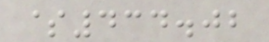$434.02
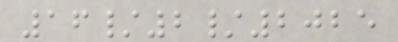16/2/2025
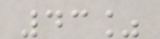43%
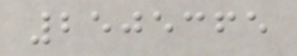2505365
